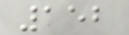152
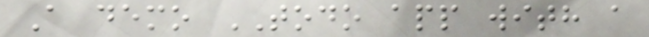A demo TODO app with a
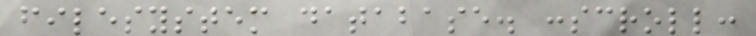filesystem database. :scroll:
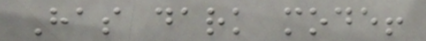Has dark mode!
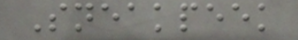Sneakpeek
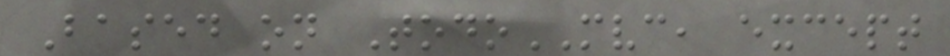Based on TodoMVC, except
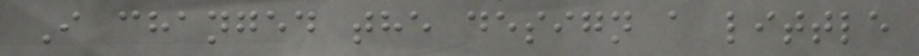I changed the design a little
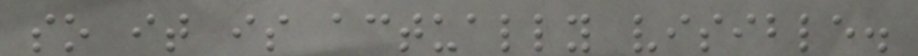so it is actually visible.
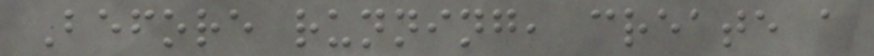Before running, create a
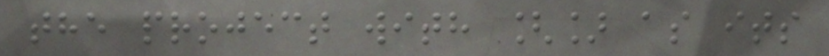the project with [] as its
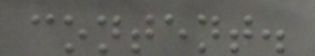content.
